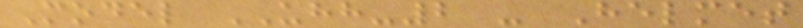Model UHH-2 - Helmet
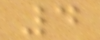4
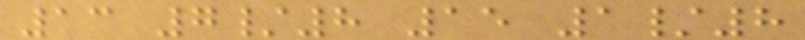13 7/8 15 1/8
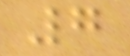7
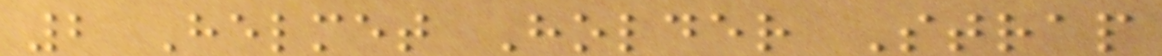2 Helmet Holder Strap
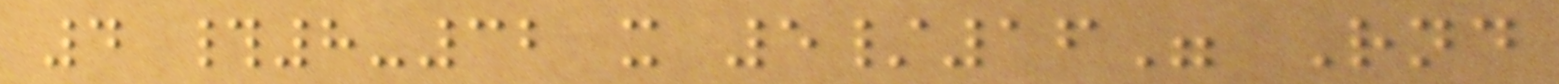4 #8-32 x 5/16" Rnd
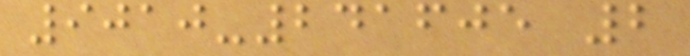9010-241605 2
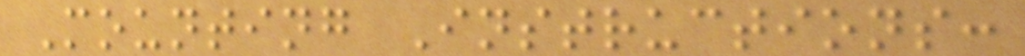Mounting Instructions:
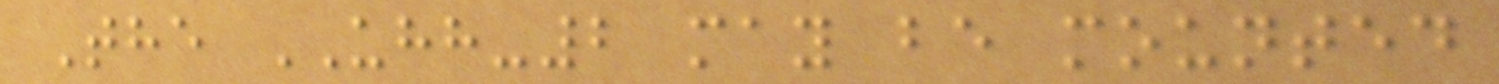The UHH-2 may be mounted
